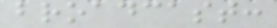broadcast:
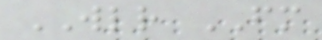WLR FM
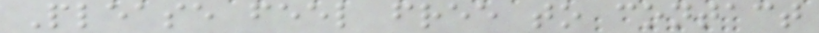Please feel free to contact
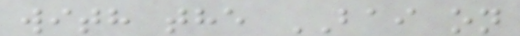with the BAI on
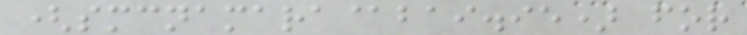(smcnamara@bai.ie) for
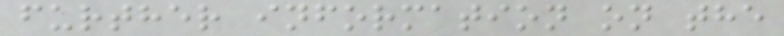further information on the
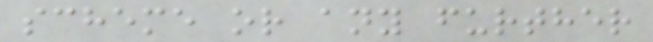scheme or any further
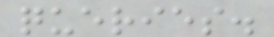queries.
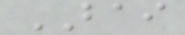BAI
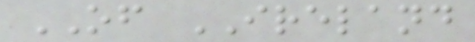OF IRELAND
